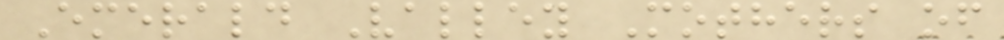Emerald Valley Mothers of
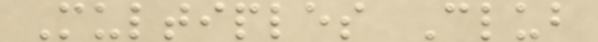Multiples Club
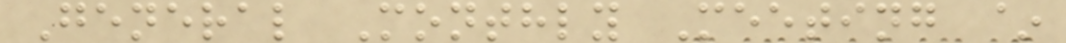General Monthly Meeting ~
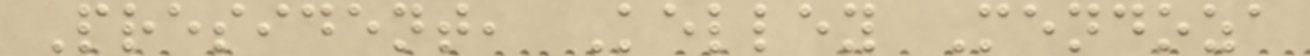President, Kelley Mendoza
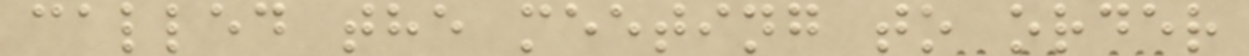called the meeting to order
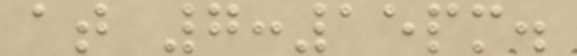at 7:15pm.
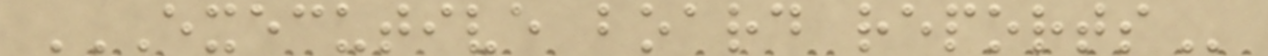EXECUTIVE BOARD REPORTS
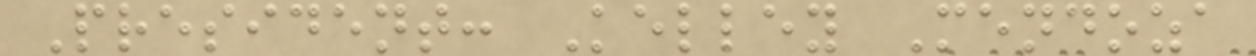President: Kelley Mendoza
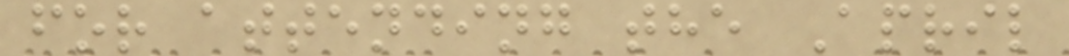for attending the April
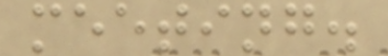meeting.
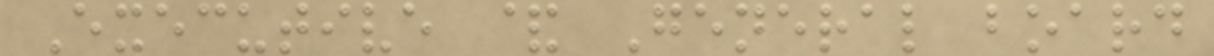Executive & General board
